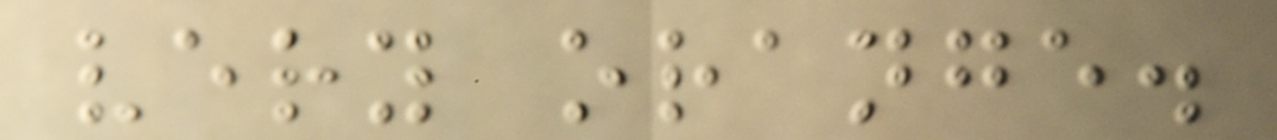very orange.
